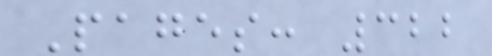Pages: 322
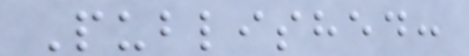Published:
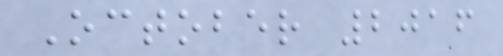October 2016
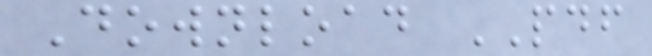Download PDF
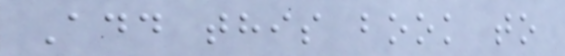Add this book to
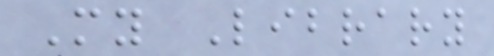My Library
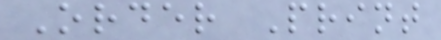Order Print
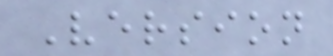Version
